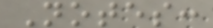Notes:
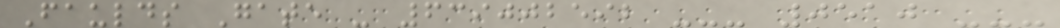Faulds Gate - 639002592 --- 0510 ---
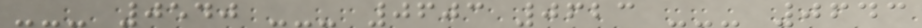--- 0540 --- 0603 0623 --- 0643
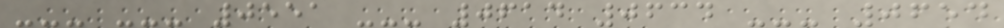--- --- 0551 --- 0614 0634 --- 0654
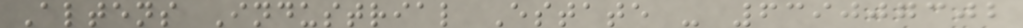Altens Industrial Estate - 639007302
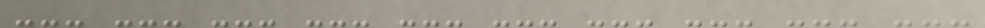--- --- --- --- --- --- --- --- --- ---
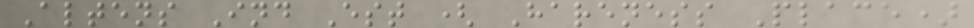Altens Ind Est ( Hareness Place)
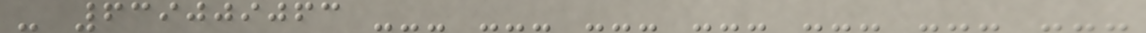- 639009063 --- --- --- --- --- --- ---
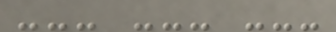--- --- ---
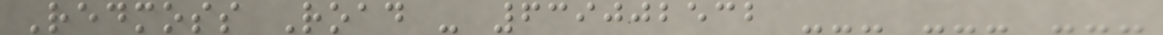Redmoss Road - 639002532 --- --- ---
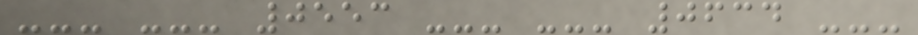--- --- 0553 --- --- 0634 ---
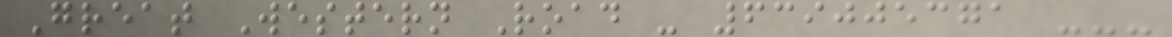Great Western Road - 639005371 ---
